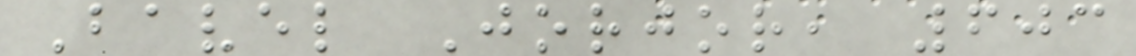Bavel Jorjor, 603
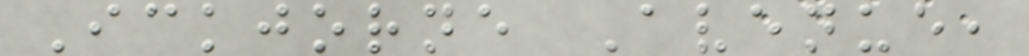Ickjorne Avenue,
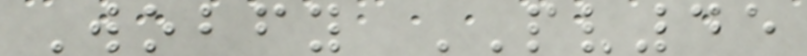Wobfy PV45
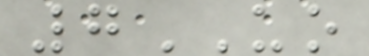7UO
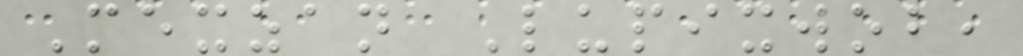Mexzan Lupixwob,
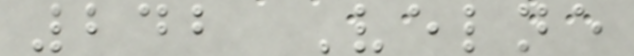242 Velne
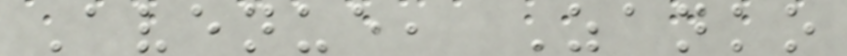Avenue, Zanko
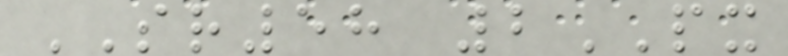SR58 2PX
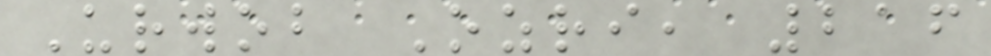Urwob Ozri, 216
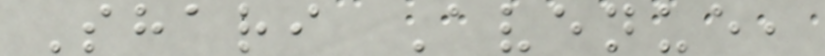Shari Avenue,
